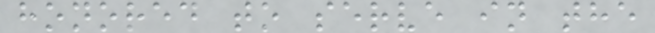honored to serve in the
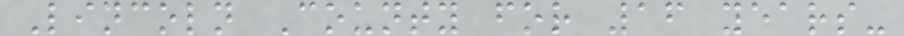Lincoln County for 16 years-
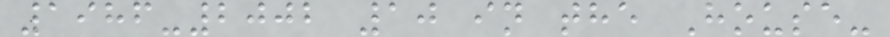1986-2002 10 in the House-
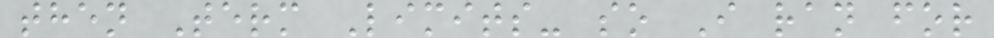then Term Limits- so I ran for
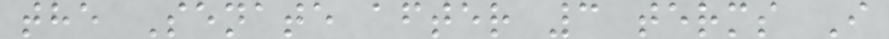the Senate after 3 terms I
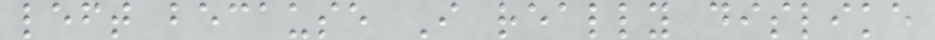left because I really dislike
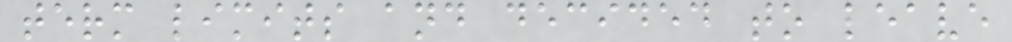term limits and decided to leave
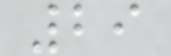29
